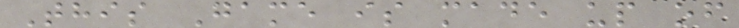This Game is made up of
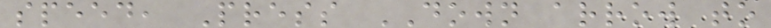speed, Press DOWN arrow to
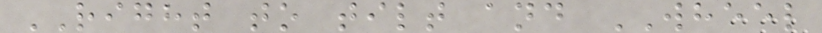RIGHT to tilt and WHEEL
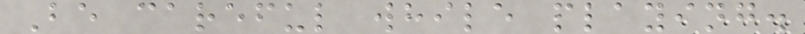Be careful while playing.
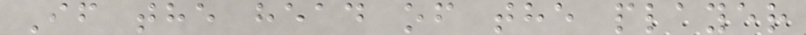If the head of the player
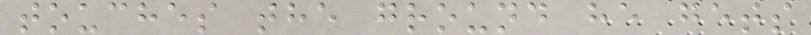touches the ground he gets
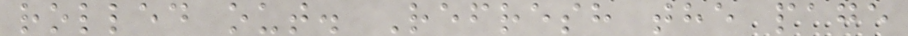rolled out. Refresh the page
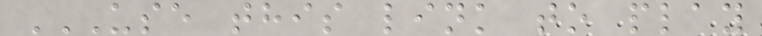USE THIS LINK TO PLAY
